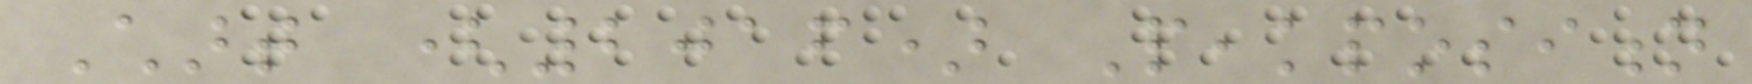Chart (2016) Peakposition
